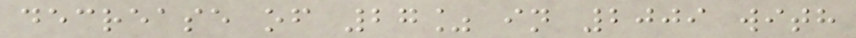decrease of 27% in 2009 with
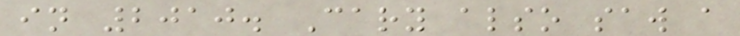in 2010. Cary also saw a
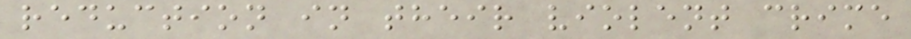reduction in their violent crime
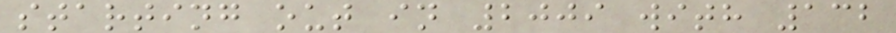starting out in 2009 with 132
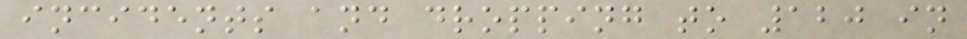incidents and dropping to 120 in
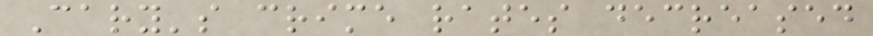Cary's crime rates decreased
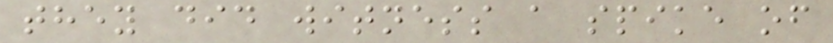they did witness a spike of
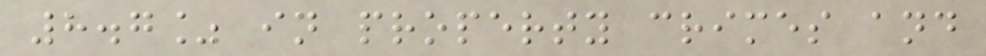8.7% in property crimes and
